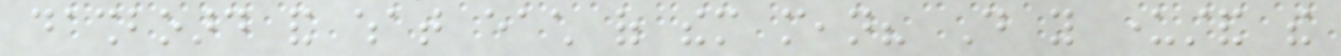dashboard and what each of them mean? Do you understand the
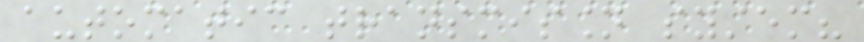automatic transmission system?
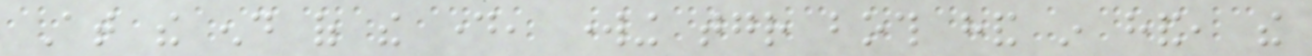At the end of the day, working together both hand in hand, the
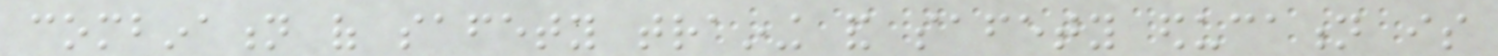combination of safety training and safety education is
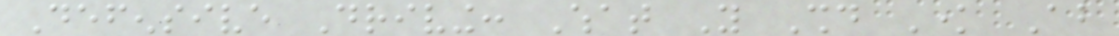Defensive Driving: What You Should Know About
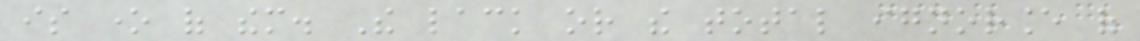is one of them. The lack or the total ignorance of
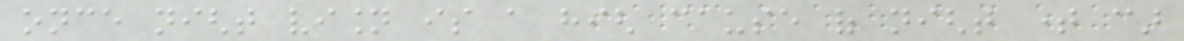once night vision is a high cause of night time car
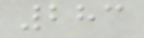283
